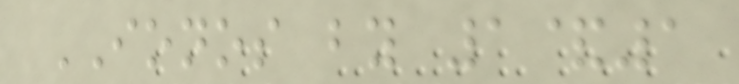IONOS by 1&1
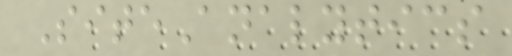SiteAnalytics
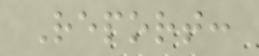Report:
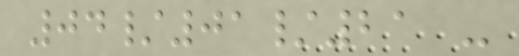04/01/21 -
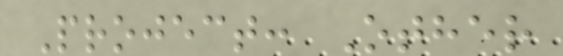Project: Other
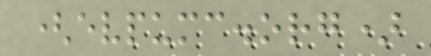(evpumc.org)
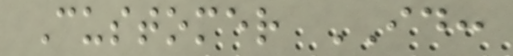Customer ID:
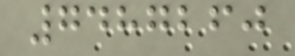7487260
